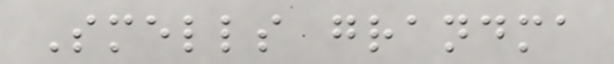Smells grandma
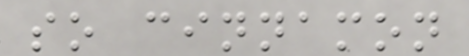so cinnamon
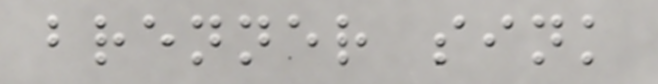brenner sink
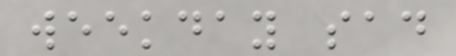weekday sad
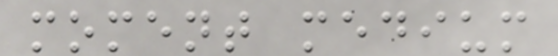moment medium
